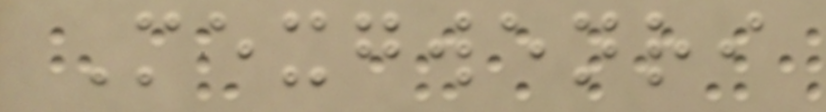Mexgwenri
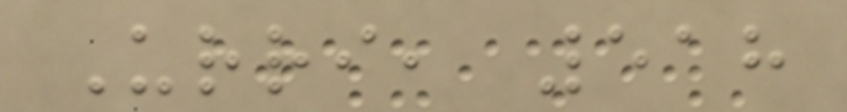Urri, 518
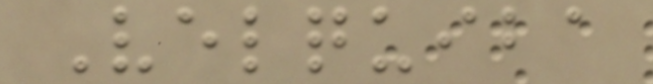Velquiba
